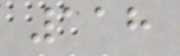118
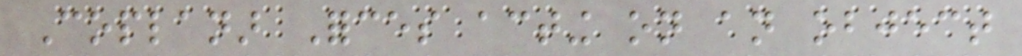Coplanar Forces acting on an object
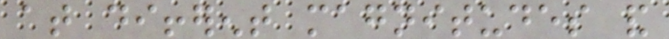at different magnitudes and
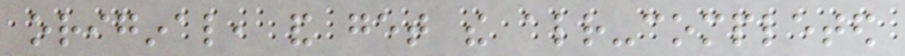original, and get the already-completed
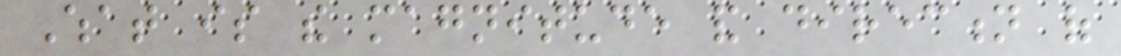What is the magnitude and direction of
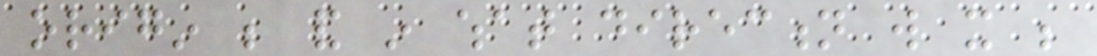origin be and in what direction will it be
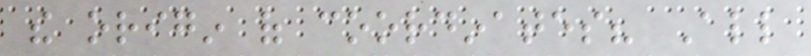the origin of coordinates? All
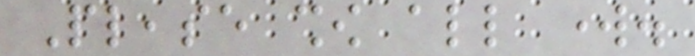Please show all work.
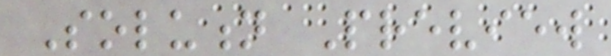Solution Preview
